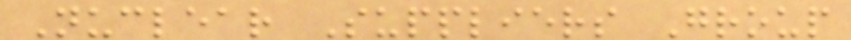Nuclear Suppliers Group
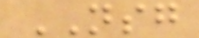NSG
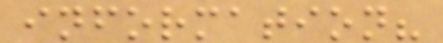information?
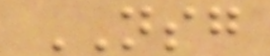NSG
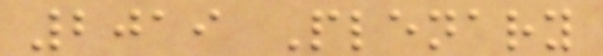2019 Plenary
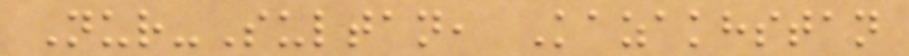Nur-Sultan, Kazakhstan
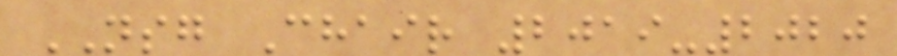NSG Chair 2019-2020
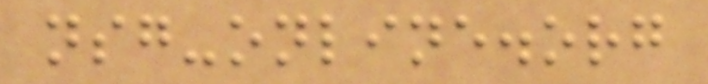nsg-online.org
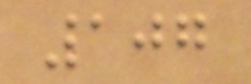107
